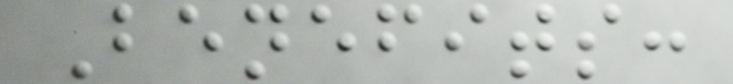Benefits:
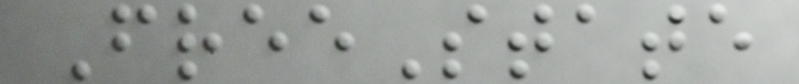FreeState
